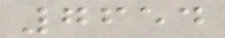7654
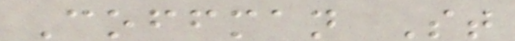Coffman St
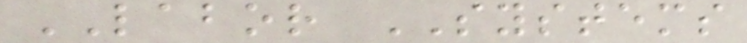LABOR SYSTEMS
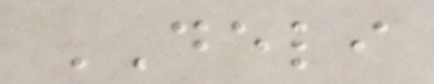DELI
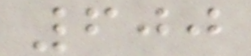600
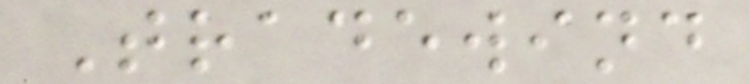Tradewind
